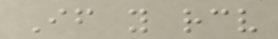If you receive
